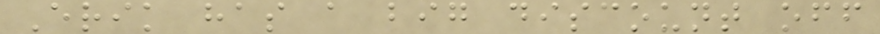Erik has a big discount off
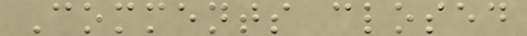Comments closed
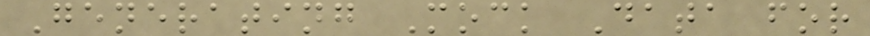Generating Mock Data for
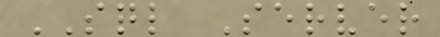SQL Server
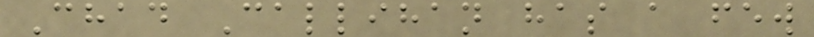Chad Callihan has a few
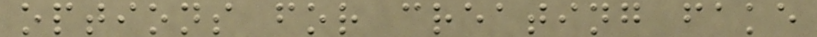options for creating fake
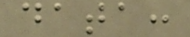data:
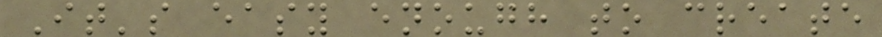It's easy enough to create
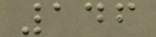146
